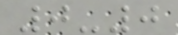0-0
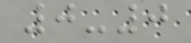0-0
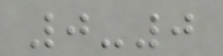0-0
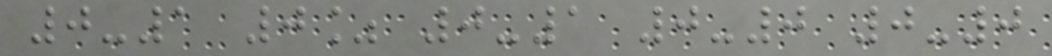0-1 0% 0-1 0-0 0-0
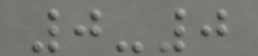0-0
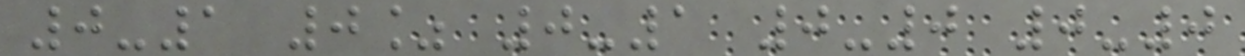0-1 0% 0-1 0-0 0-0
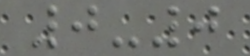0-0
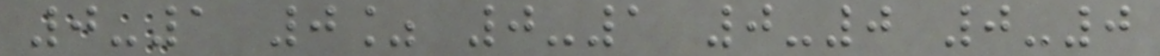0-1 0% 0-1 0-0 0-0
